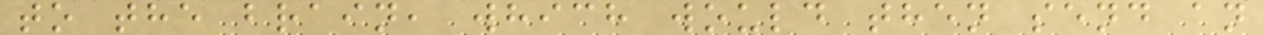to the brain, which would then send an
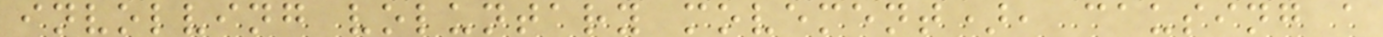involving voluntary movement), causing a
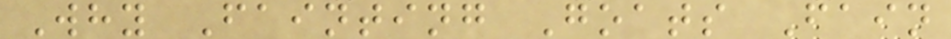Why Fainting Goats Fain
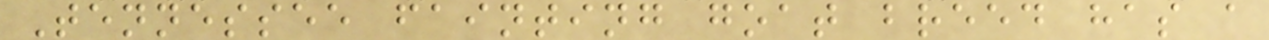Tennessee fainting goat breed has a
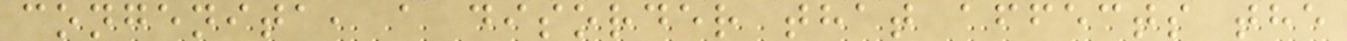congenita, a disorder that affects the
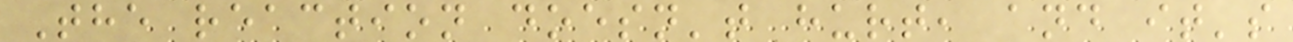The reaction doesn't hurt, and it's
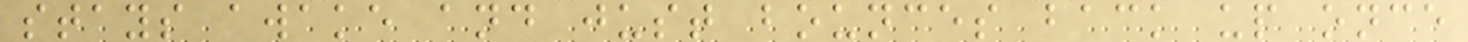stays awake and just bounces back up once
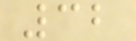32
